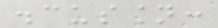discussion:
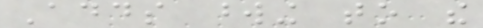Adds wording to the
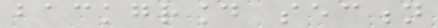background section
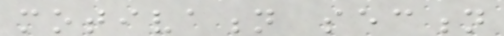motivation section
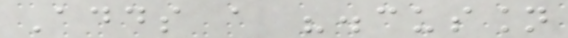Adds a "discussion
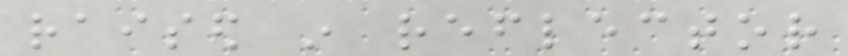raised in reflector
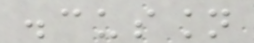discussion
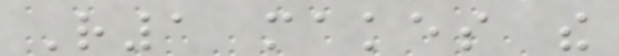R1 makes the
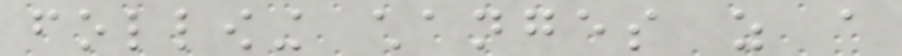following changes as a
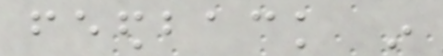feedback in
